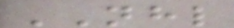NHL
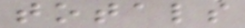totals
